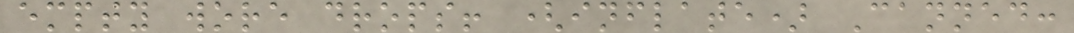empty wore drops! (inflate) Canned:
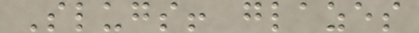Slugs! glazes
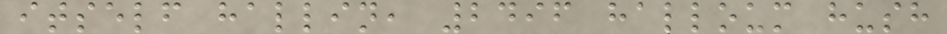itself hallin, 2496 halloum hush
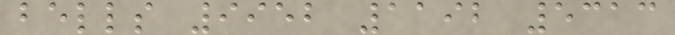bells 9952 1192 5313
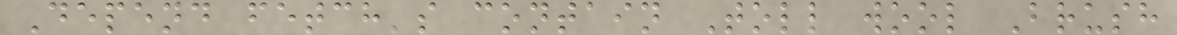Depend fetch's contain Toll wool Brush
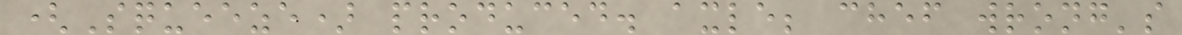(Squeeze) produced. axle; chef wrong's
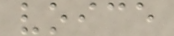voice
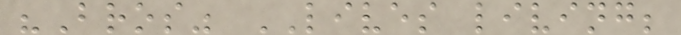"Bros" LIVES living;
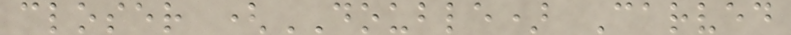closer (DOUBLE) Carved
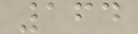164
